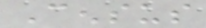Census
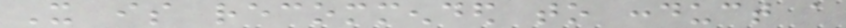It is recommended to conduct a
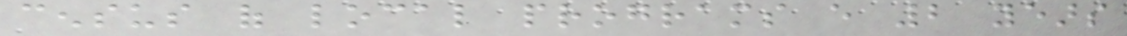census of local programs every 2 years
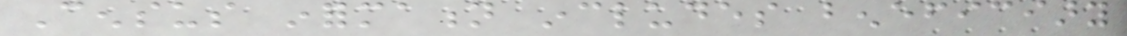Census information includes beneficiary
